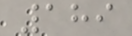189
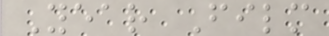Year Film
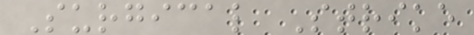Surgical Strike
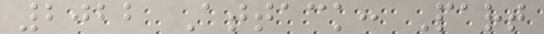2022 Attack: Part
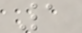1
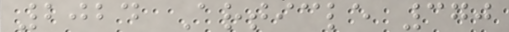2024 Article 370
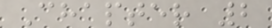Chapter 2
